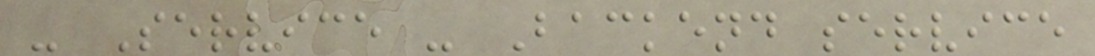- Service - Backend service
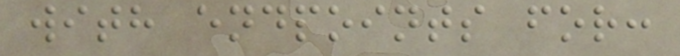with endpoints for:
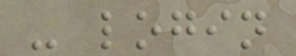- login
